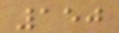150
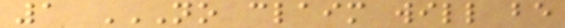1 NO CLAIM WILL BE
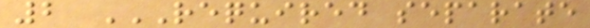2 REQUIRED SEPARATE
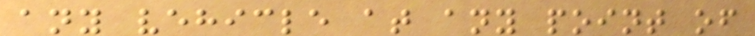any vehicle at any point of
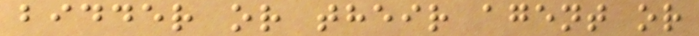bidder or their agent or
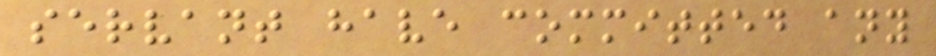servant have committed any
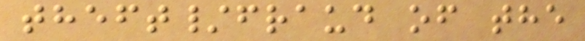theft/fraud of the
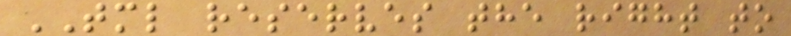TML reserves the right to
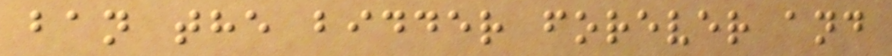ban the bidder forever and
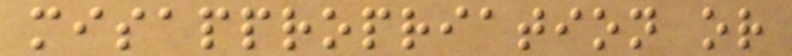misappropriation or
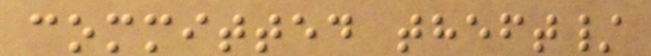committed theft/
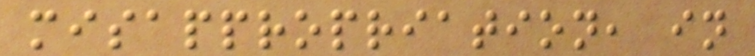misappropriation, in
